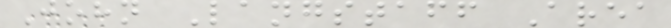John Langstaff Area
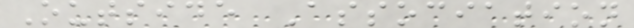Outside Association
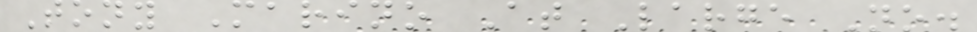Tony Marino At Large No.
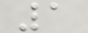1
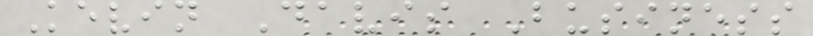Kevin Davis Business
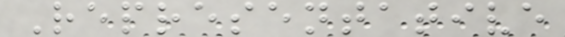Representative
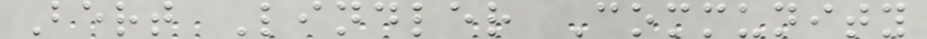Bert Lindler Community
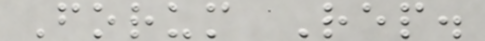Forum Rep.
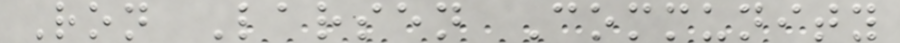Ron Larsen Community
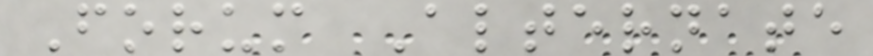Forum Alternate
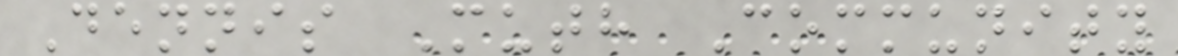Dennis Muth Community
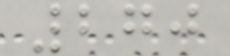270
